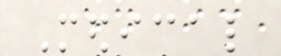Medical
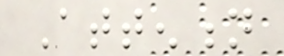Attention
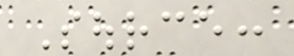Source:
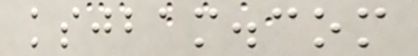ksjbam.com
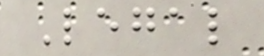Legal
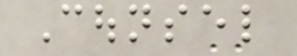Counsel
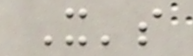It's
